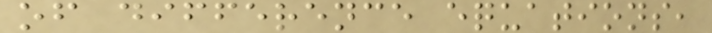of difference equations,
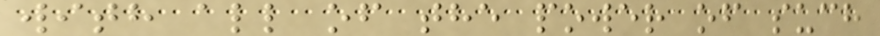with all of the power of such
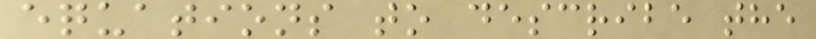equations to describe the
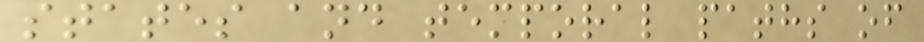states and temporal paths of
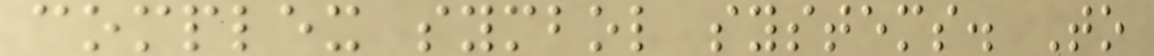complex symbol systems. To
